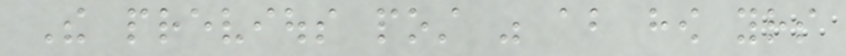The previous post was about how yours
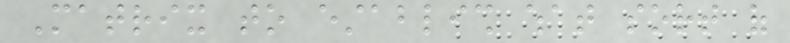Matrix to establish what sort of
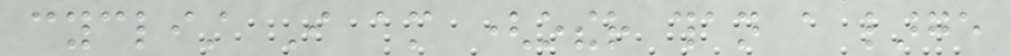cyclist I am (other than a large
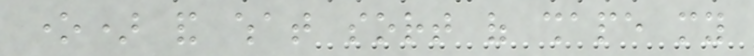one) and what sort of shape my
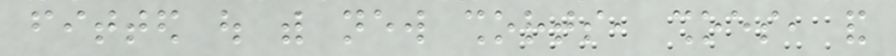fitted out with new shorts, shoes, and
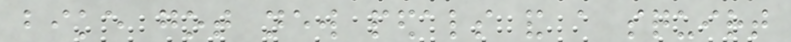bike got new pedals and a squirt
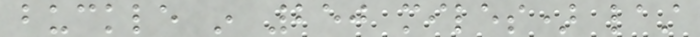buckle in 250 miles) last
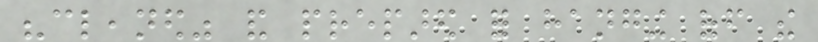"cleaned" and prepared for hanging off the
